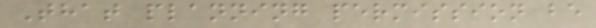That planning permission be
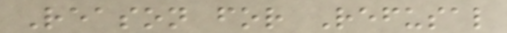Reason for Refusal
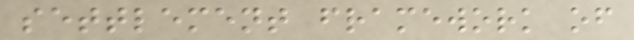settlement framework of
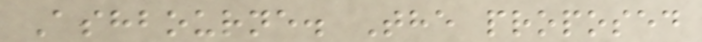Ashbourne. The proposed
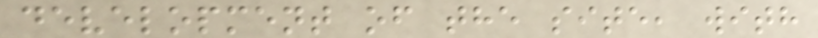development of the site, with
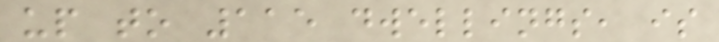up to 115 dwellings, is
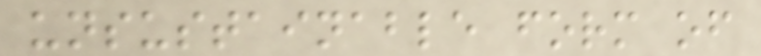unsustainable form of
